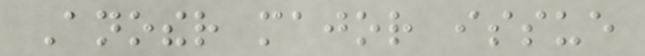Another major issue
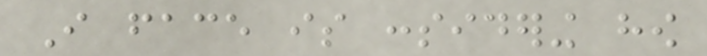I face is considering how
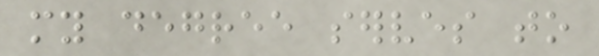my degree serves to
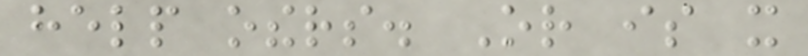help others. Or is it
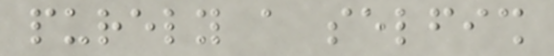purely a selfish
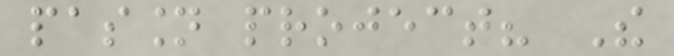passion project? The
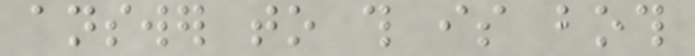answer to this is both
